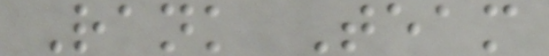Rank Team
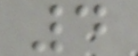4
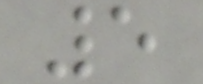5
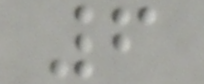6
